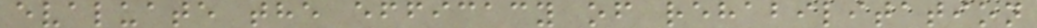evaluate the efficacy of rehabilitation
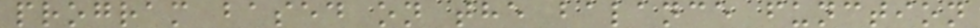program based on the balance function
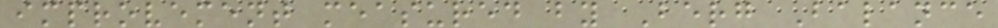improvement measured by Berg Balance
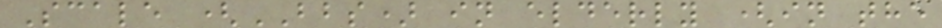Scale (BBS) in elderly (in the
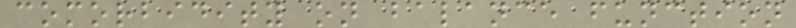comorbidity on balance function
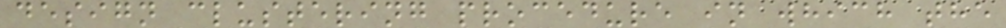design clustering procedure in which the
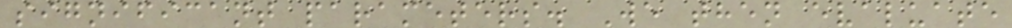significant parameters. We then evaluate
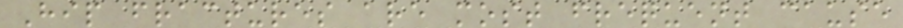Hip fractures are most frequent cause
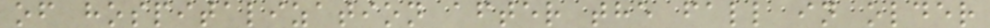of hospitalization after the fall in older
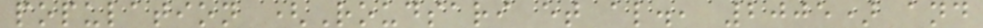population (Roudsari et al., 2005) and
